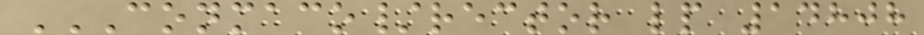CONMACO/RECTOR LP 14808
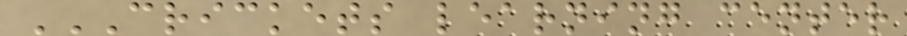CRICKETS LEARNING CENTER
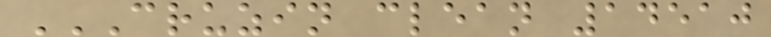CRUZIN CLEAN 14510
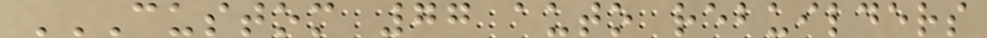CUSTOM 77 AUTO REBUILDERS
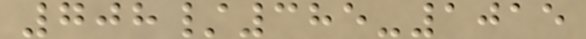708/385-1015
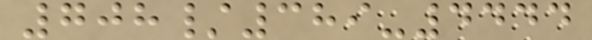708/389-4444
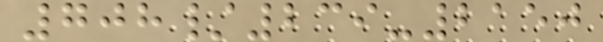708/239-2150
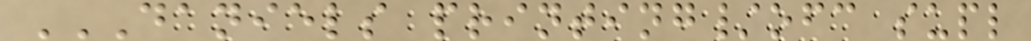DANIELS PRINTING/OFC SUPL
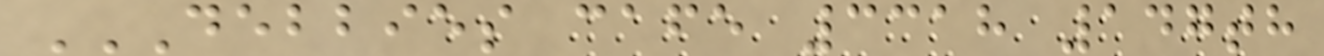DEBBIES CAFE 3318 147TH
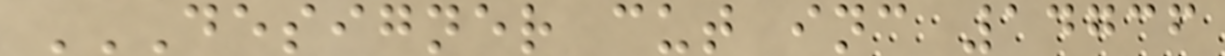DESIGNER CUT INC 14736
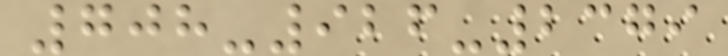708-926-2379
